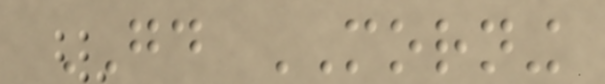GOOD MORNING
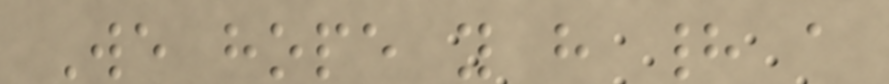We hope you have had a
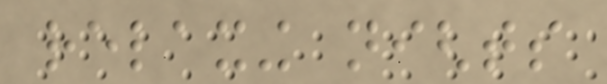relaxing nights
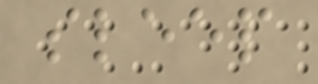sleep
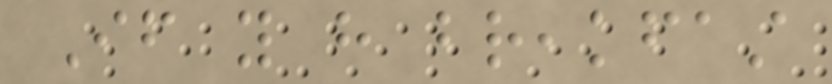If you have breakfast
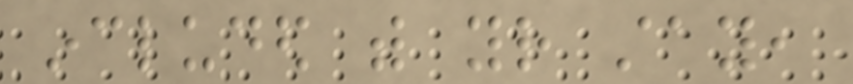included with your stay,
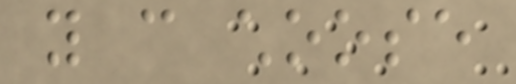you can choose
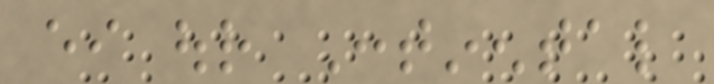either our Continental
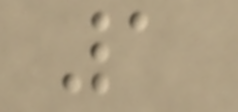1
